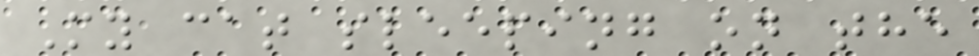My cat sleeping on the
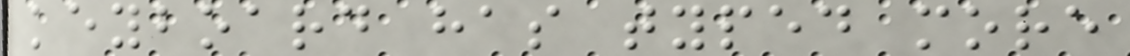keyboard has typed more
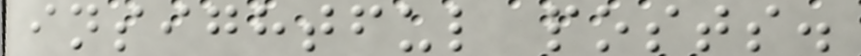insightful posts.
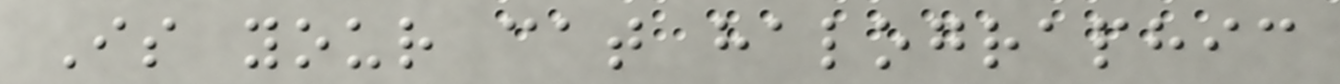Is your cat halographic
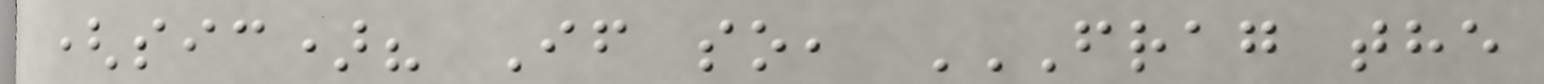(sic)? If so, FRAG THE
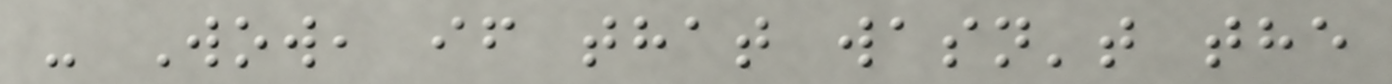- Wow, if that wasn't the
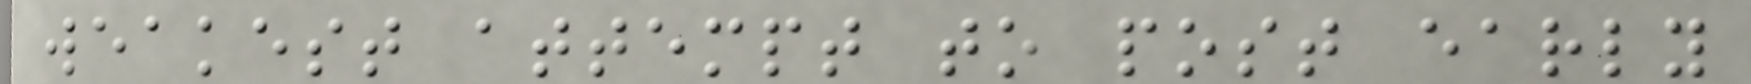weakest attempt to post early
